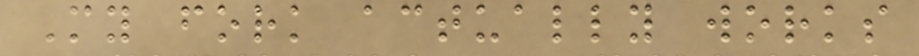My fork actually works
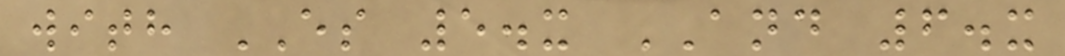with ES 5.x AND 6.x
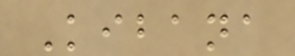Kibana
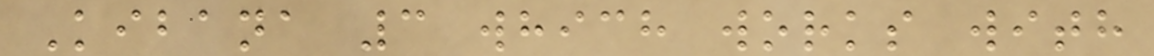Kibana 3 which works with
